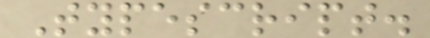Typescript.
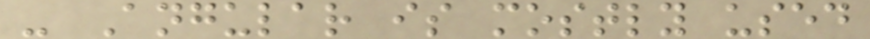- Angular is mostly used
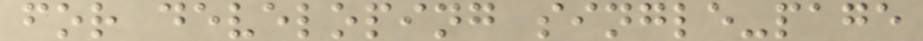for developing single-page
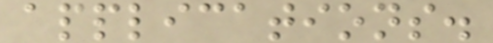applications.
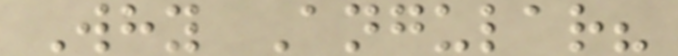Why Angular?
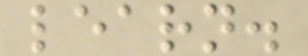learn.
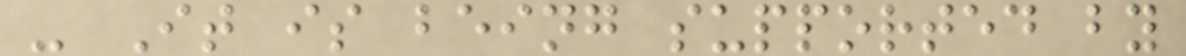- It is being supported by
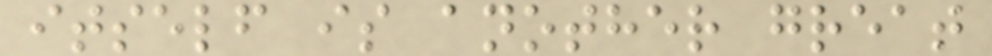itself is another great
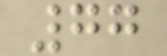77
